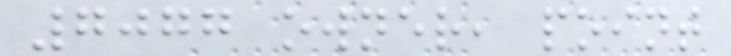7077 owner, point
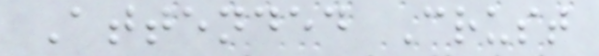Attended Crust
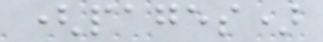(pages)
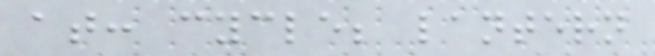at: cycle; lantern
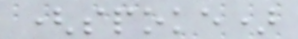(spoke)
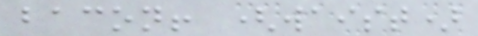bacon! (waist)
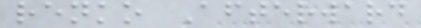renko Afterward
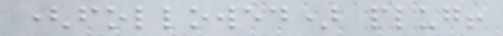(followed) plug!
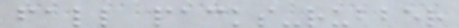fall packs-rubber
